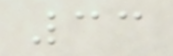33
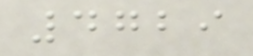4729
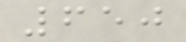650
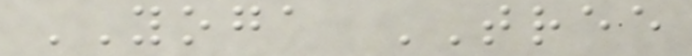YOGA TREE
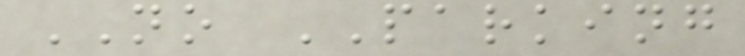NO PARKING
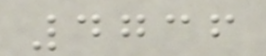4736
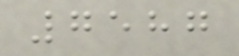7587
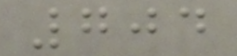704
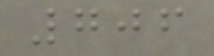706
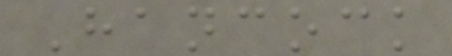Hancock
